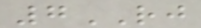7RJ
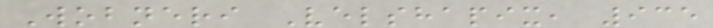Wobneri Velshapix, 935
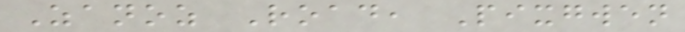Zanoz Road, Pixgwen
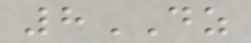8DZ
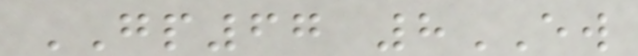GP67 8EW
